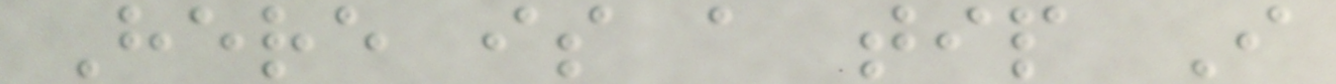Here is a tip I
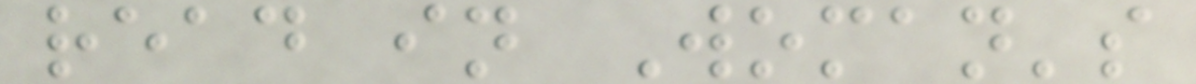read in Woman's
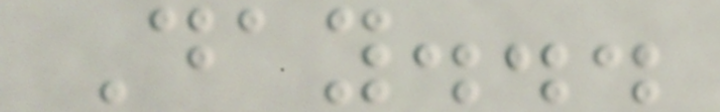Day...
